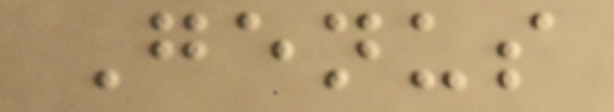Genus
